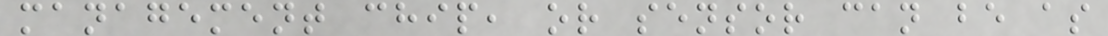management chip, or sensor can be as
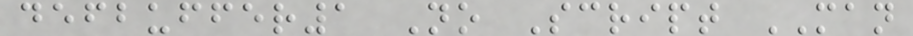defbuffer1 No Script MAN
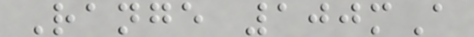Range 100mA
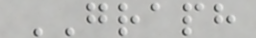GRAPH
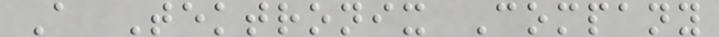A Tektronix Company
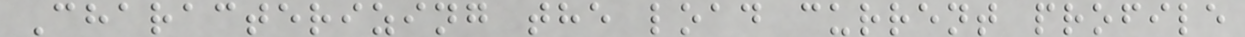Characterizing the load current profile
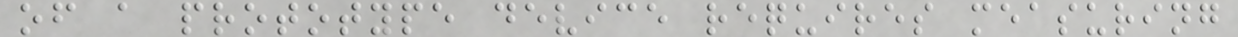of a prototype device requires measuring
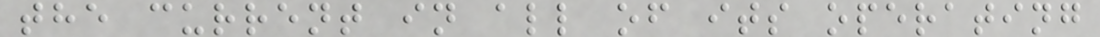the current in all of its operating
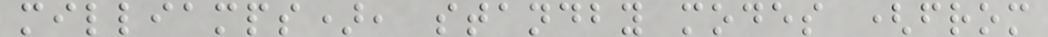milliamps), standby modes (from
